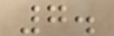7.
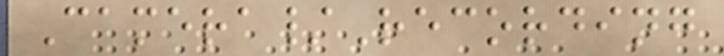Camera/Recording
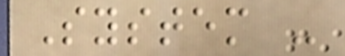System -
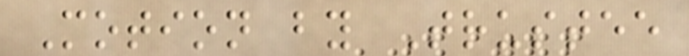Motion by Trustee
